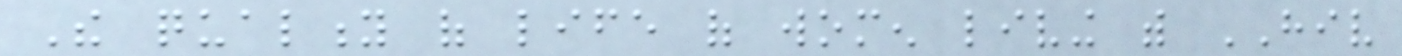The quality of life of women living with HIV
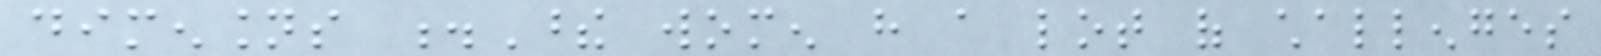dimensions .These women have a lot of challenges
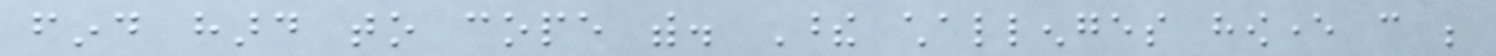find hard to cope with. These challenges however can be
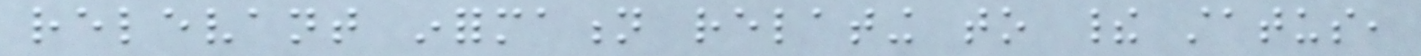relevant information relating to their status,
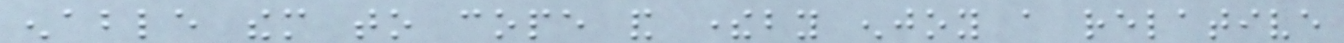enable them to cope and thereby enjoy a relative
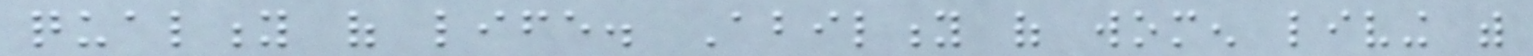quality of life. Ability of women living with
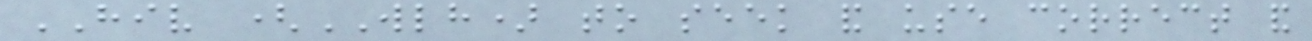HIV (WLH) to seek and use correct and
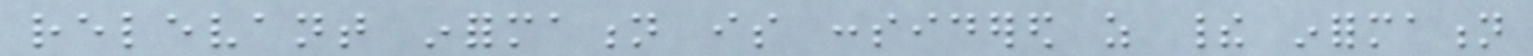relevant information is considered as their information
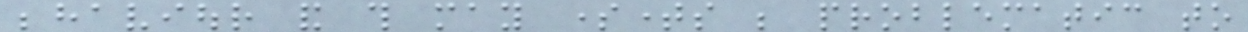behaviour and this may sometimes be problematic to
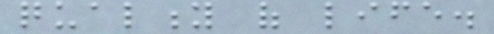quality of life.
